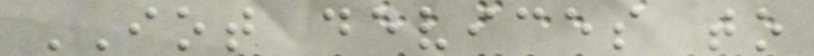IOT devices to
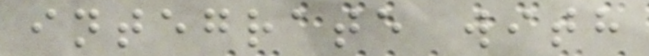integrate with
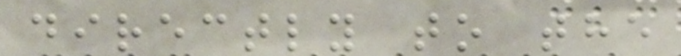directly to the
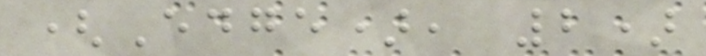(Edge), 2)
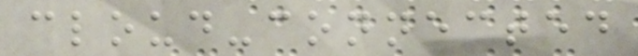cloud-connected
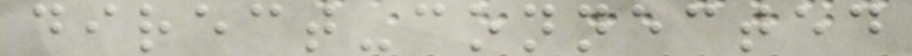direct-connected
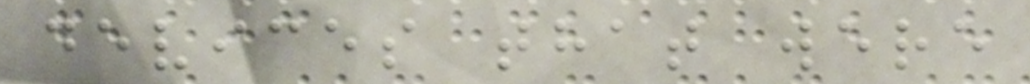devices that were
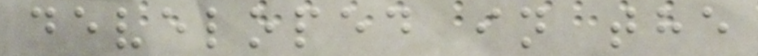developed in the
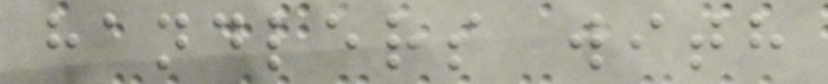handlers with
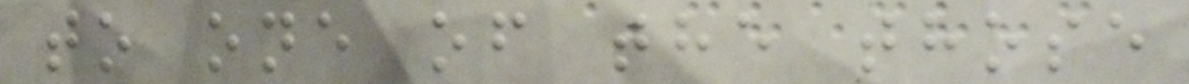to one of the those
